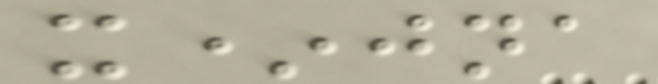x*jna
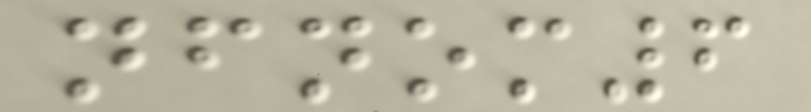nfnom6
